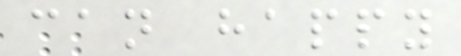can happy
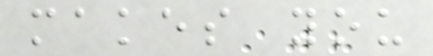makes you
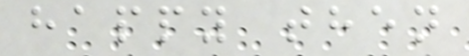happy then
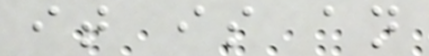it is an
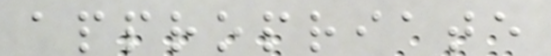appropriate
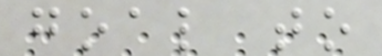goal to
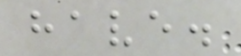have.
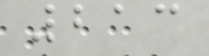213
